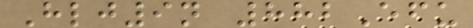Hlj9n 882Efu
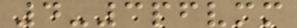4-3pfvmm
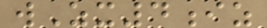wZx4iz
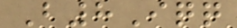B8Iqq
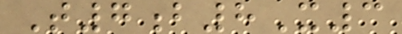T7b8X3
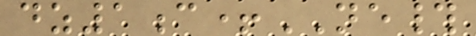dz1c+NE#
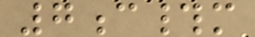7c#m
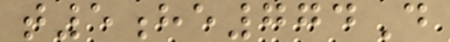t5he774D
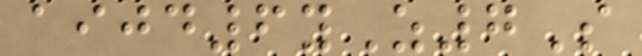aijd6yZ7S
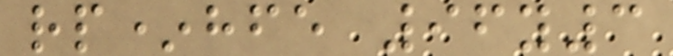rp*hfe 96y3
